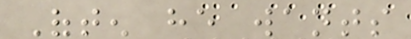Often he wants
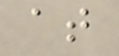at
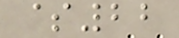$22
